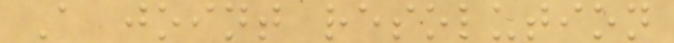A joint resolution
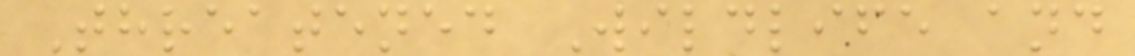Threatened Wildlife and
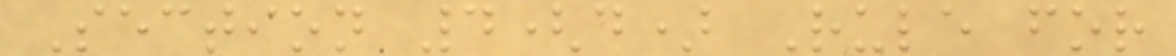Section 4(d) Rule for
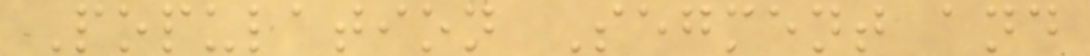Population Segment and
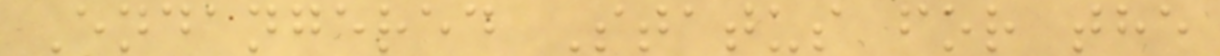Endangered Status for the
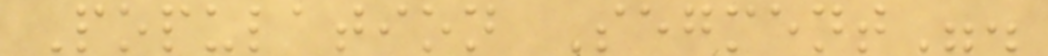Population Segment".
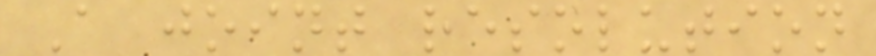A joint resolution
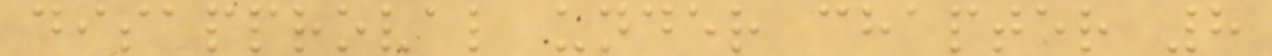disapproval under chapter 8
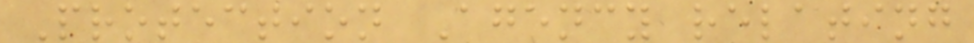Protection Agency relating
